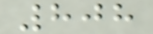808
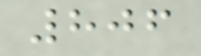806
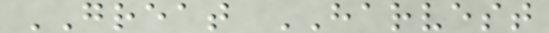GREAT HARVEST
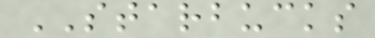STARBUCKS
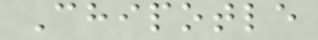Chipotle
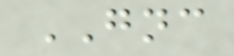GNC
